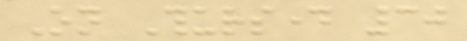On Thursday 30
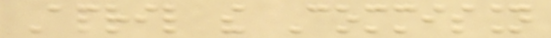April the Commission
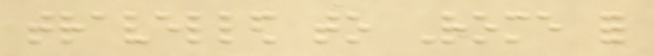travelled to Rome for
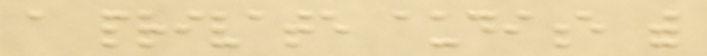a private audience with
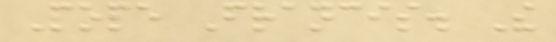Pope Francis. The
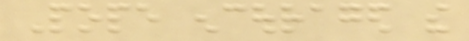Pope encouraged the
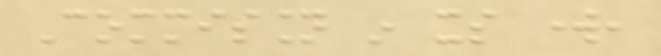Commission in its work,
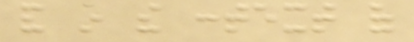and in the context of
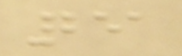251
